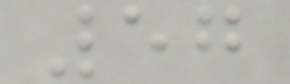57
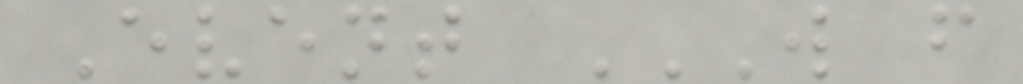Event W F
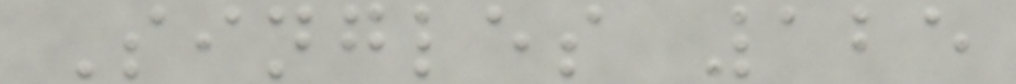Singles 125
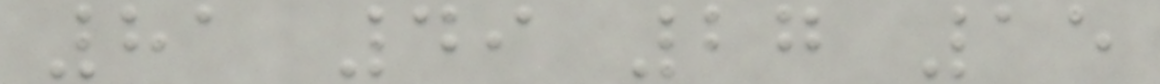81 49 27 15
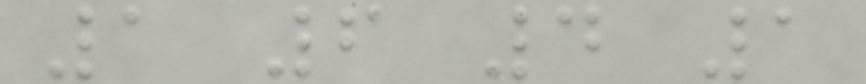1 6 4 1
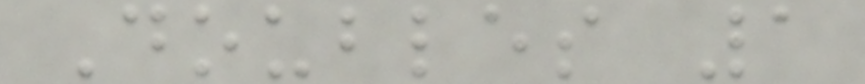Doubles 1
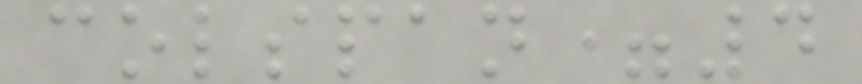colspan=4
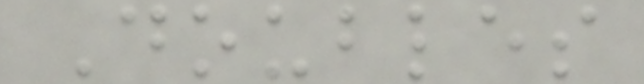Doubles
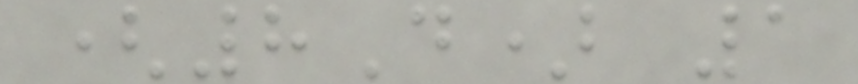(8D) 1
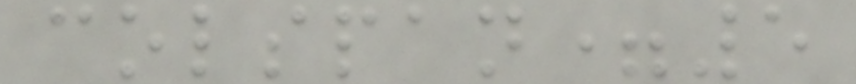colspan=5
